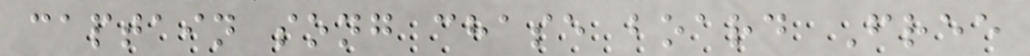captain song chase board Free
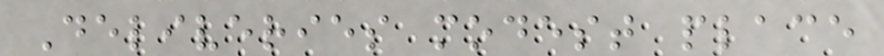Deliveries modest place
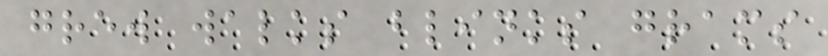grew walks blinks grams
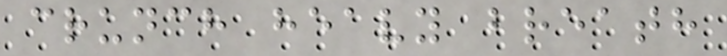crunch heavy breath
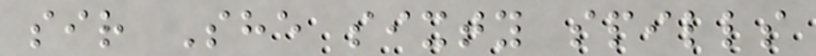sir She sixty spills
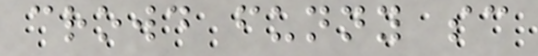crowd funny sc
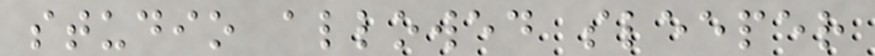studio allowed sleeper
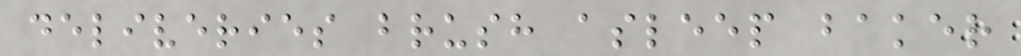deliveries brush asleep baker
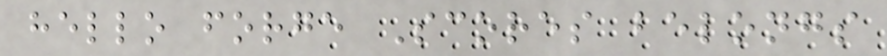hello forge Scores belongs
